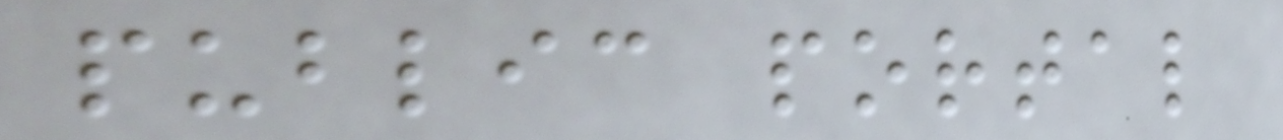public portal
